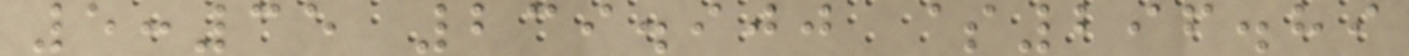5:35 239.900 $296.89
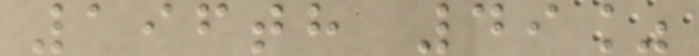196th 49%
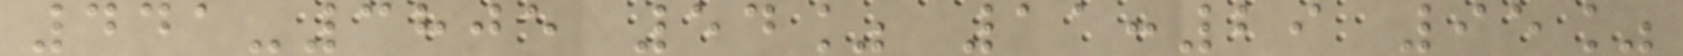441-3805 54% 11:29 95%
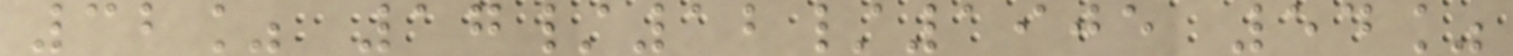32% 17/12/1905 54%
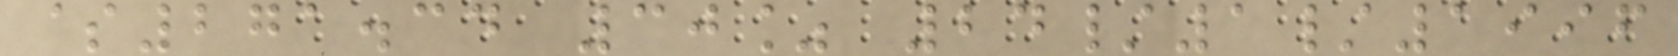$271.34 30% 24/1/1996
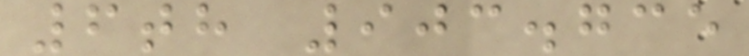6th 903.735
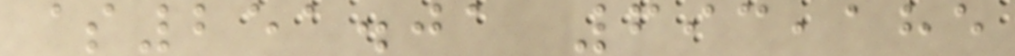$251.01 693,185
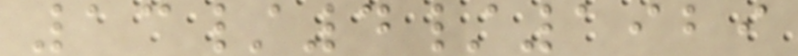13/4/1929
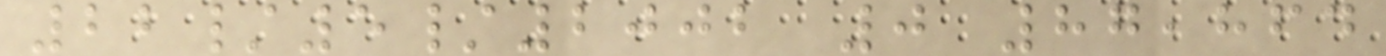22/5/2002 0 87,864
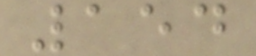154
